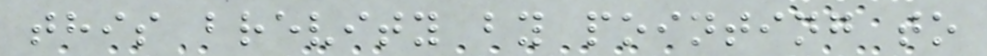this brevity by pointing to
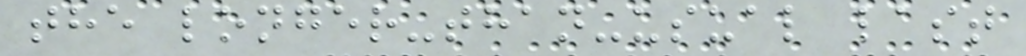the longer-than-usual last
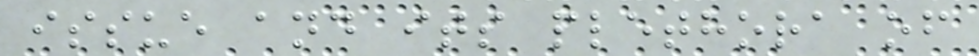issue and its plethora of
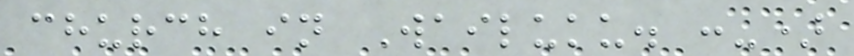church in Wailuku. :-)
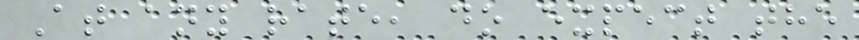At any rate, do expect the
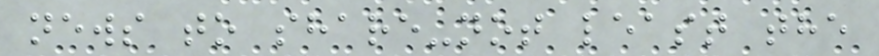news to share-not least the
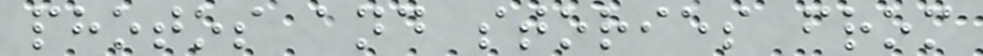photos and stories from
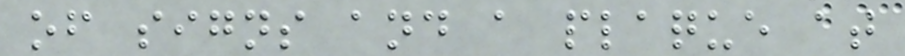of signs and a plaque at
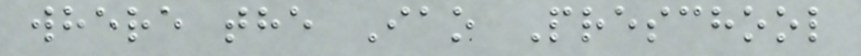where the Iao Preschool
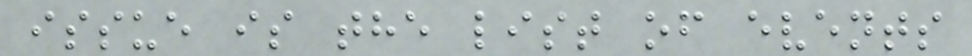issue is the list of events
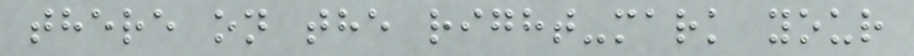there on the right-mark your
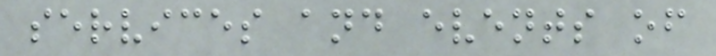services and events of
